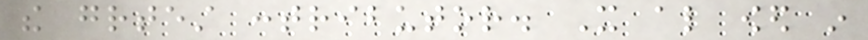the greatest contributor. It also owed in
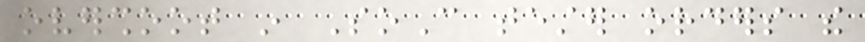overshoot in SoC tester orders the
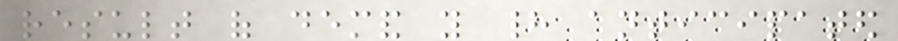result of demand you had anticipated
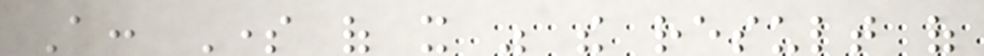A: Some of it was the result of
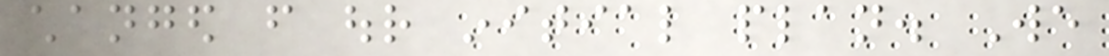changed from our initial plan. We
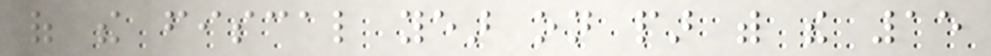of the fiscal year on par with the 15
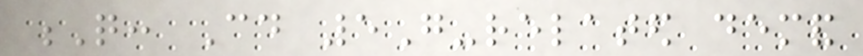Q: Could 5G-related demand
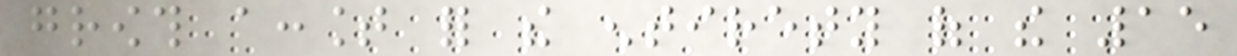growth account for the entirety of the 15
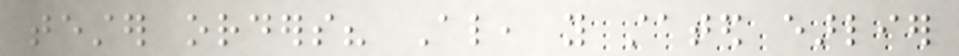tester orders? Also, you stated earlier
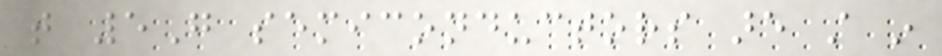that 5G semiconductors are still in
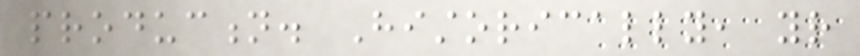production. Historically, your
